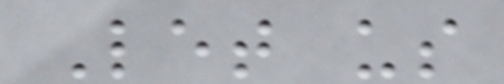Let us
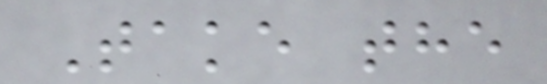Take the
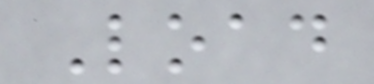Load
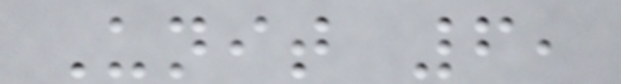Unit 6,
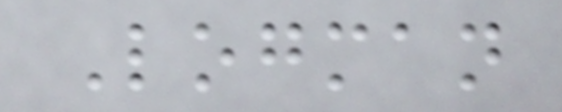Logman
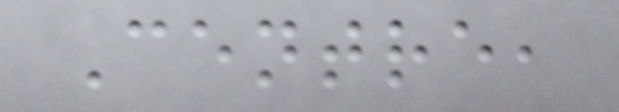Centre,
